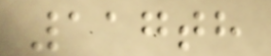117th
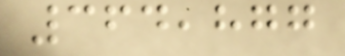364,877
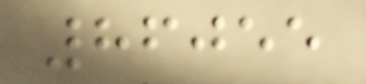86055
